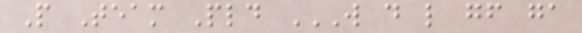P Team Pld W D L GF GA
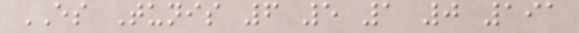ES Tunis 6 5 1 0 191
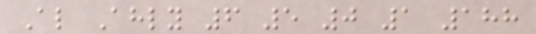Al Ahly 6 5 0 1 188
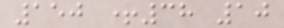150 +38 10
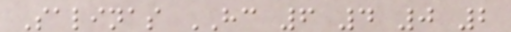Salinas HC 6 4 0 2
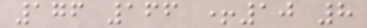176 166 +10 8
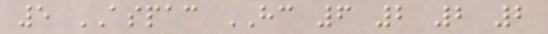5 ASPAC HC 6 2 2 2
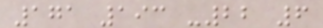171 193 -22 6
